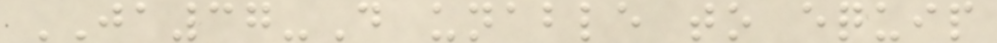JA37-D unable to equip
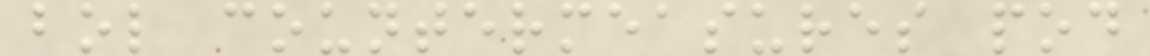bol countermeasures pod
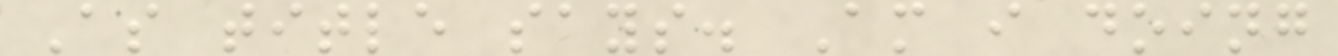As title says. Am i doing
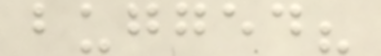bugged?
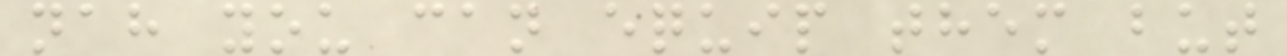nah you can equip them but
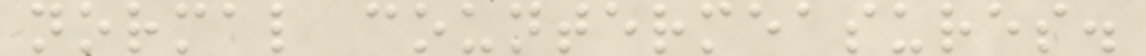normal countermeasures.
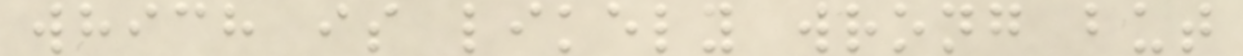which is likely wrong but
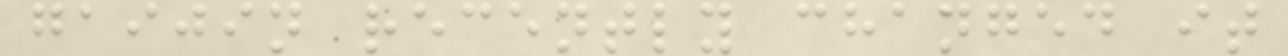gaijin recently changed it
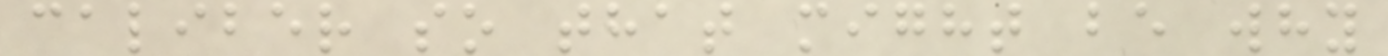caliber so that might be why
